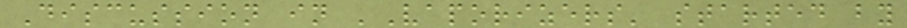Discussion in 'Vaporizers' started by
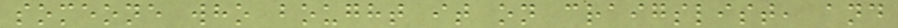someone who bought it on craigslist, and
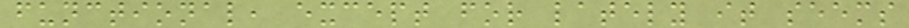functional, except for lately it seems
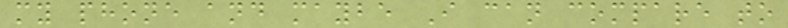my phone and maybe I can compare to
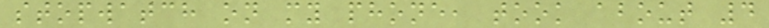stopwatch on my phone, took about 4
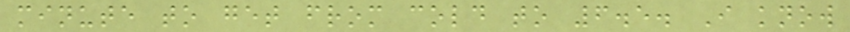minute to get from cold to 6.5. I know
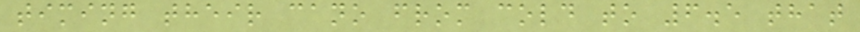timing their cano from cold to 6.5 that
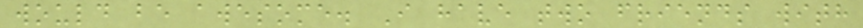would be awesome. I have two friends with
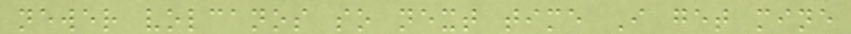newer volcanos so next time I get mine
